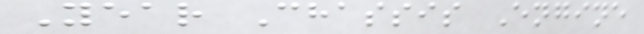Year Chassis Engine
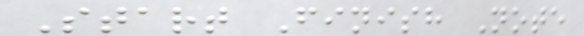Start Finish Note
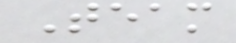Team
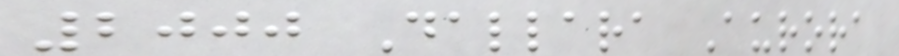2000 Dallara Aurora
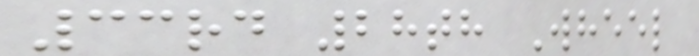33rd 28th Wheel
